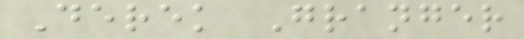Derek Granger
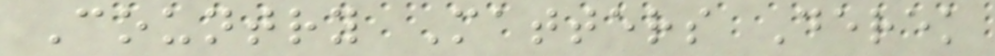Country Matters Derek
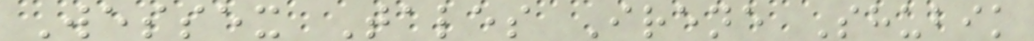Wessex Tales Irene Shubik
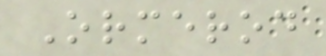Ormerod
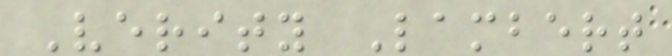Verity Lambert
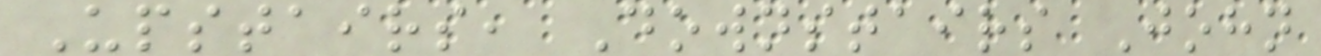Upstairs, Downstairs John
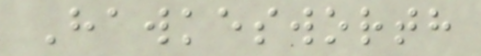Hawkesworth
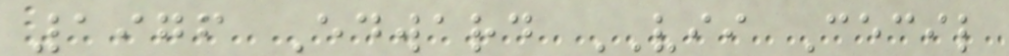1976 Edward VII Cecil
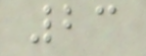23
